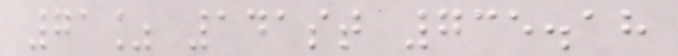71% 141st 735.18
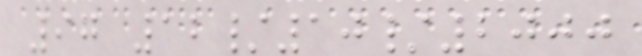97 12/10/2000
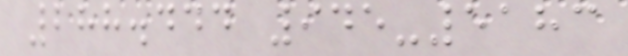288.444 945-5183
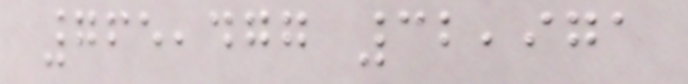765,477 32,971
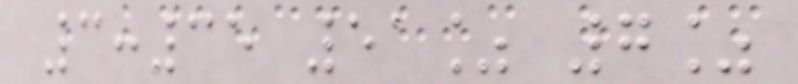3:35 51% 7%
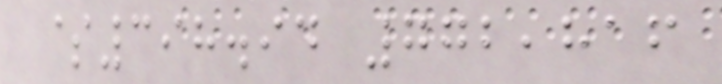$398.94 772,816
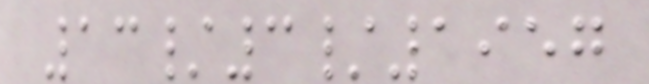13/3/1957
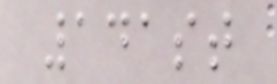141st
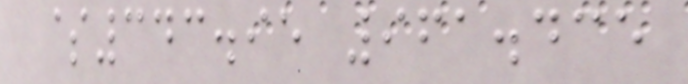$343.95 961.435
